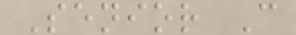Senior C
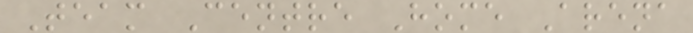Team Centre Home Arena
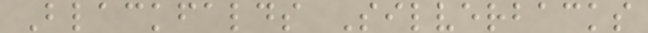Blackfalds Silverbacks
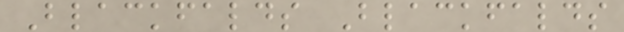Blackfalds Blackfalds
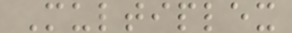Multiplex
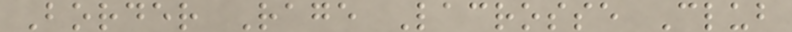Border Rage Lacrosse Club
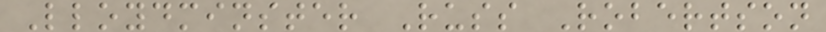Lloydminster Russ Robertson
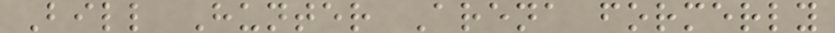Bill Hunter Arena formerly
